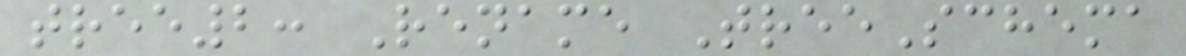tree2: Rename TreeSchema
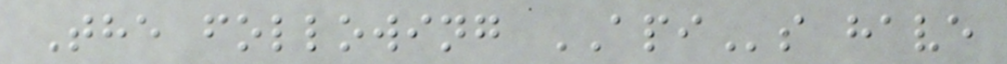The following APIs have
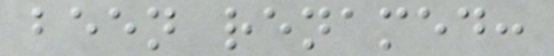been renamed:
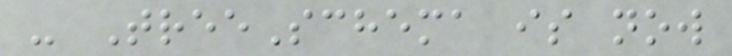- TreeSchema is now
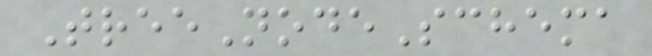TreeNodeSchema
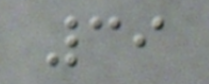39
